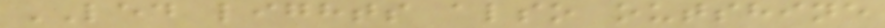LED lights also outshine
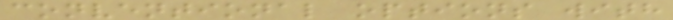conventional options with
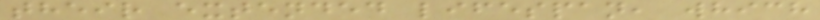their extended lifespan, which
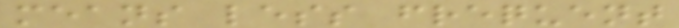means less frequent
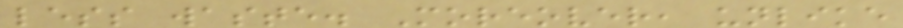less waste. Moreover, unlike
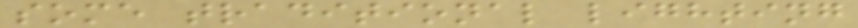some traditional lighting
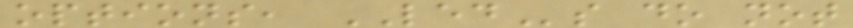options, LEDs do not
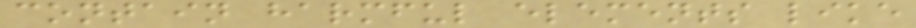contain harmful elements like
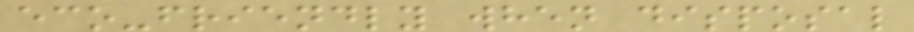eco-friendly when disposal
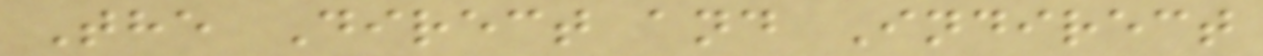The Direct and Indirect
